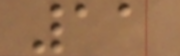11
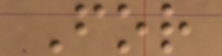For
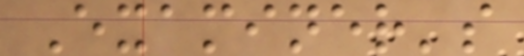Examiner's
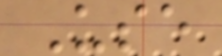Use
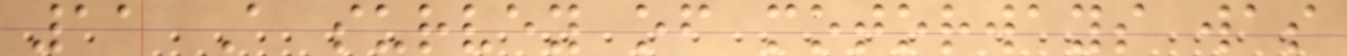11 A survey of motorways was
